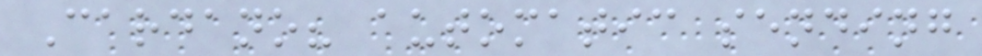Cardano? automatic sending
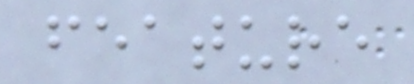feature
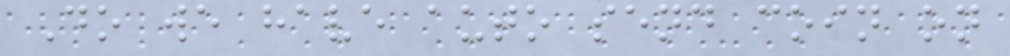Do we have auto send coin on
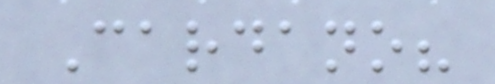Cardano?
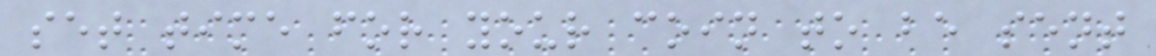set time for your coin to be sent
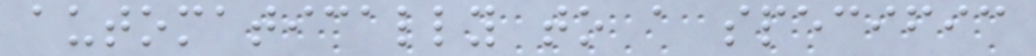automatically to a specific
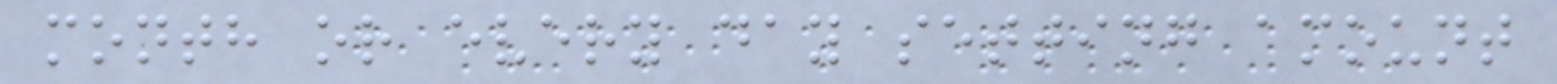month or every day setting amount
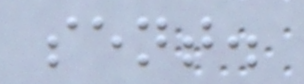sent.
